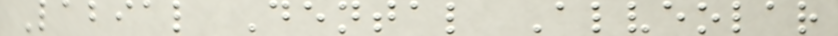Labial Dental Alveolar
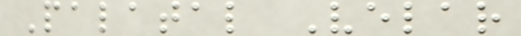Palatal Velar
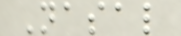Nasal
